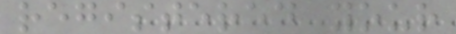registered your
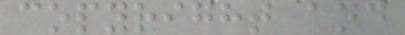copyright and
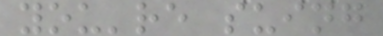you're suing
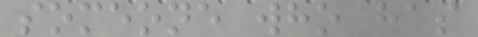someone who has
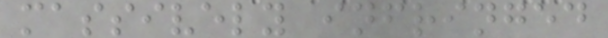massively infringed
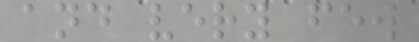and very few
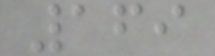169
